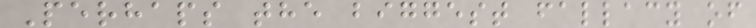Perhaps the biggest fallacy of
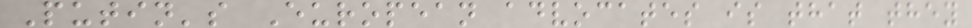Putin's European advocates is that they
